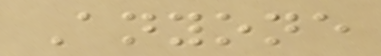Anyone
